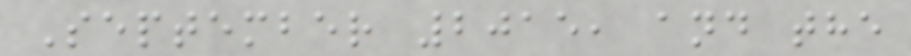September 2015, and the
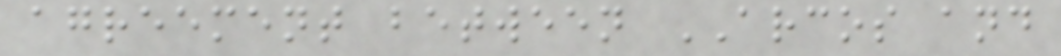agreement between ARCOS and
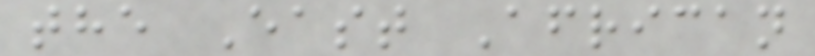the East African
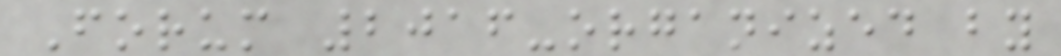Forum 2016-organized by
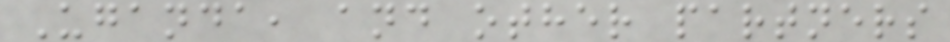Uganda, and other partners
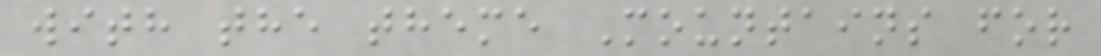with the theme Mountains for
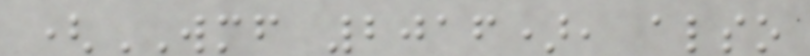(WMF 2016), also
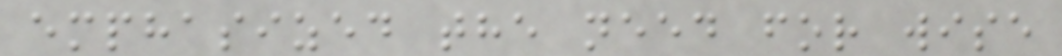emphasized the need for wise
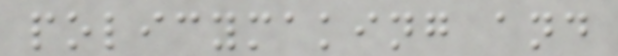policymaking and
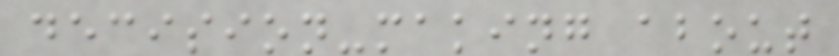decision-making about
